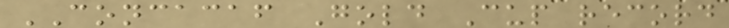CONCACAF Gold Cup record
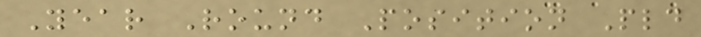Year Round Position Pld
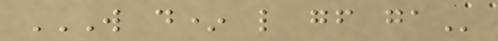W D* L GF GA
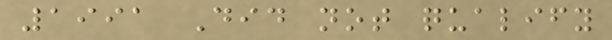1991 Did not qualify
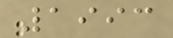1993
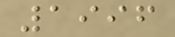1996
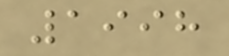1998
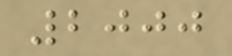2000
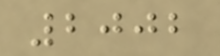2002
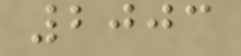2003
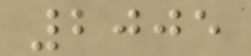2005
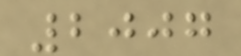2007
